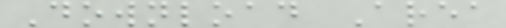Download Area
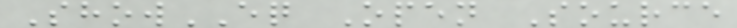ShowEQ Open Source
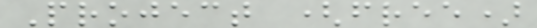Project (free)
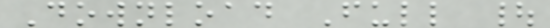Download Full |
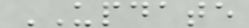UPDATE
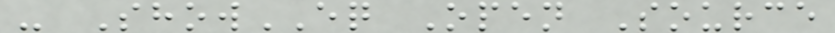- ShowEQ Open Source
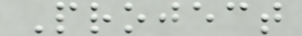Project
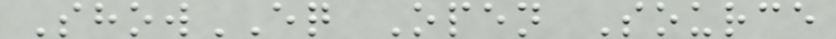ShowEQ Open Source
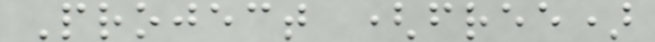Project (free)
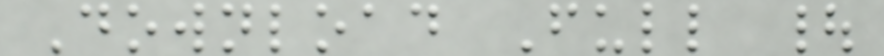Download Full |
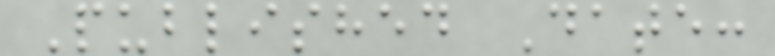Published Date:
